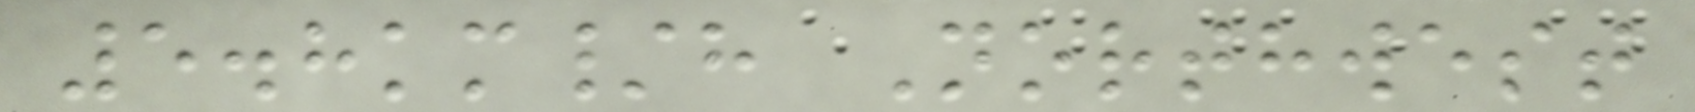5.8km/h Northwest
